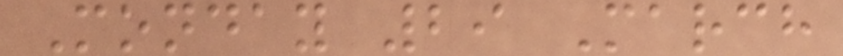Monday 29 March
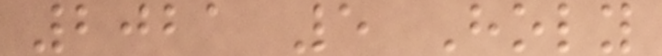2021 5 Holy
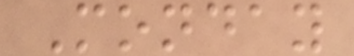Monday
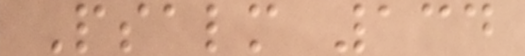Psalm 134
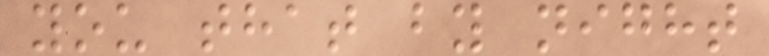you that by night
